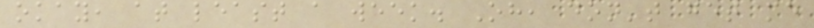okay, at least a week. Oh, don't get me
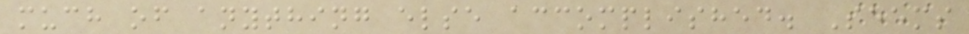much of anything else accomplished. Seems
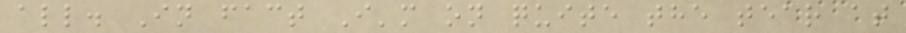all. In fact I'm on quite the tear at
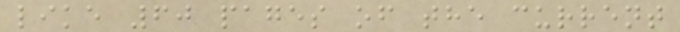like 60 pages of the current
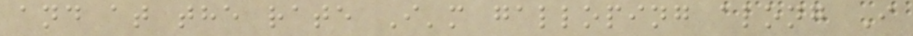and at the rate I'm galloping along I
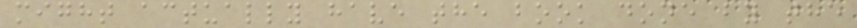might actually have the book done by the
